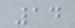14
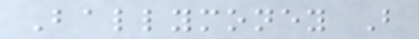Ballymoney B
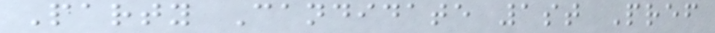Party Candidate 1st Pref
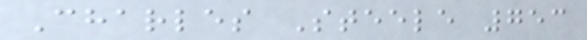Charles Steele 753
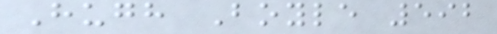Hugh Boyle 592
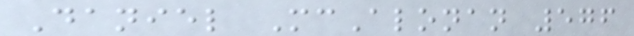Daniel McAlonan 576
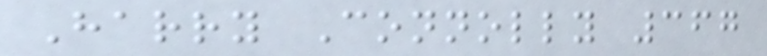Harry Connolly 367
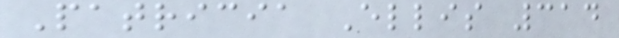Patricia Ellis 314
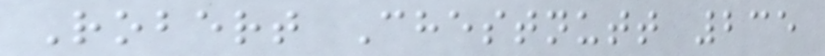Robert Chestnutt 235
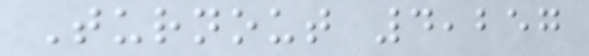Turnout 4,257
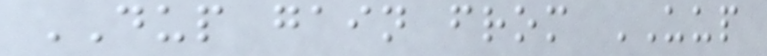DUP gain from UUP
